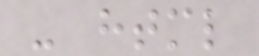- html
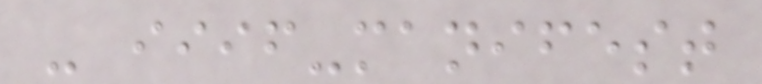- iiif-manifest
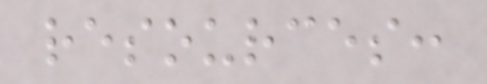resources:
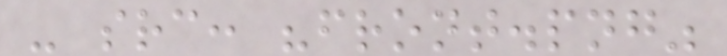- src: "front.png"
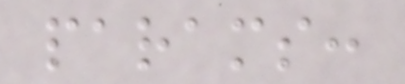params:
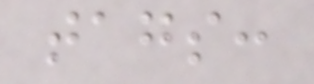tags:
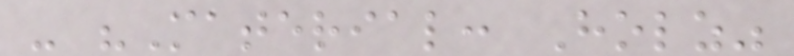- "Material: Holz"
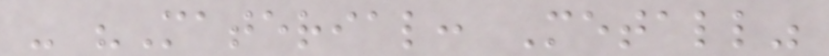- "Material: Metall"
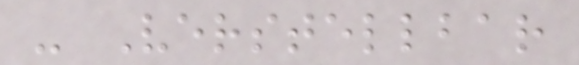- Verstellbar
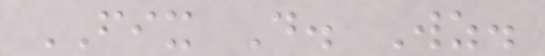FIX D. Wz.
